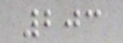203
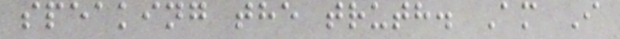speaking the truth. Am I
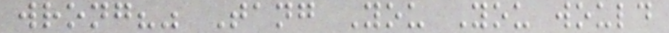wrong?" Tang You You would
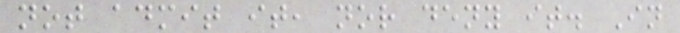not admit it, nor deny it. In
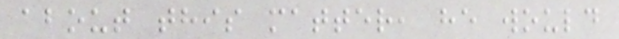about this matter, he would
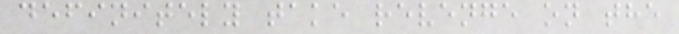definitely take revenge on the
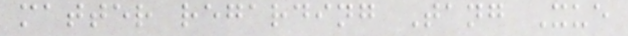matter regarding Tang Xue
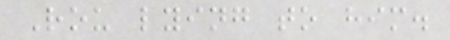Rou lying to him.
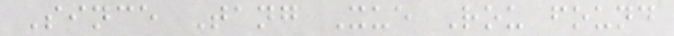Since Tang Xue Rou found
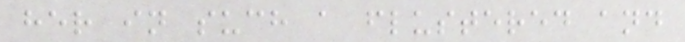her in such a flustered and
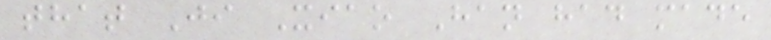that Ji Xiao Han had made
